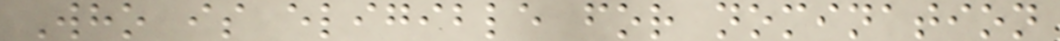Who is eligible for nomination
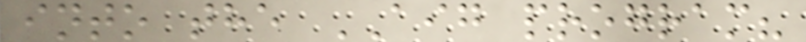into the AIG program?
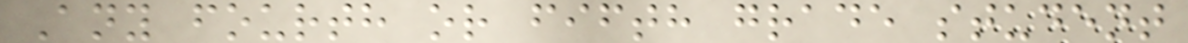Any fourth or fifth grade student
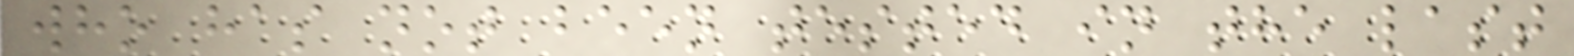who has not been tested in the last
